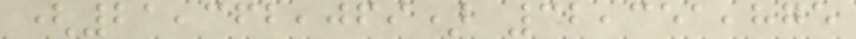(21,362,069) 32,351,875
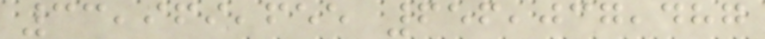33,969,655 656,037,487
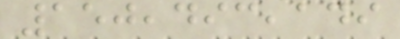150,493,149
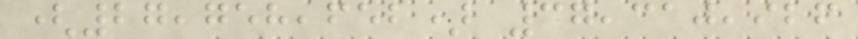(27,758,652) 37,310,926
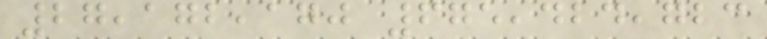27,172,170 675,424,723
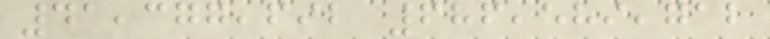41,377,692 686,589,712
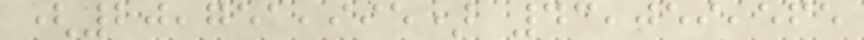(20,751,995) 43,059,565
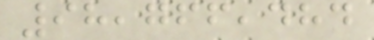98,766,484
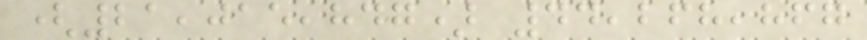(21,015,847) 44,268,867
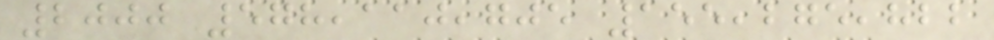2000 578,110,705 155,275,822
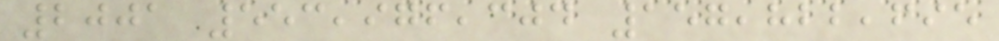2001 553,976,304 157,822,695
